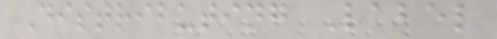Distributing Label
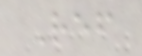Ref
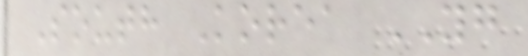South Korea YG
